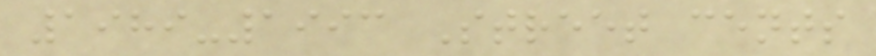1989-1993 Street cents
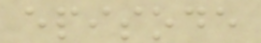episode
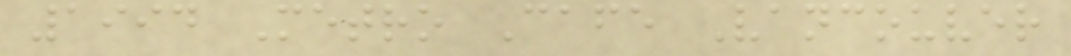1994 Metro Cafe Vancouver
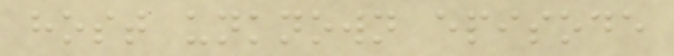host unknown episode
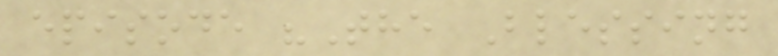episode "The Blessing
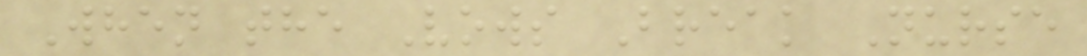When the Vows Break Nurse
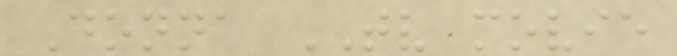Donna TV movie
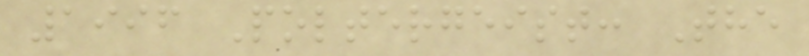1996 Poltergeist: The
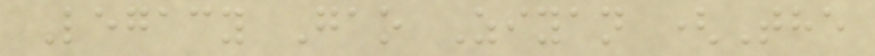Legacy Gao Ziyan (The
